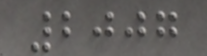2007
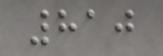810
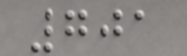701
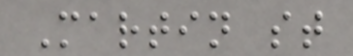Martin st
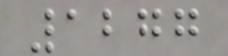1277
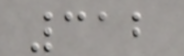312
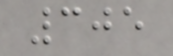305
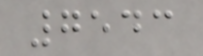7543
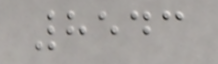8543
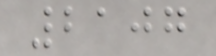2107
